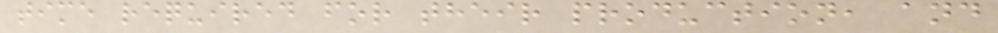time required for their production, and
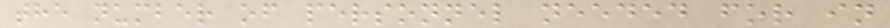the number of personnel needed for in
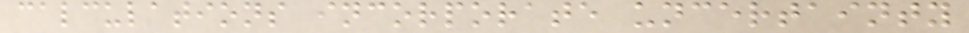calculations incorporate uncertainty
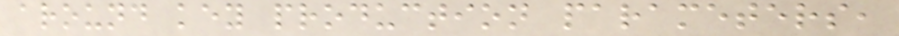around key production parameters,
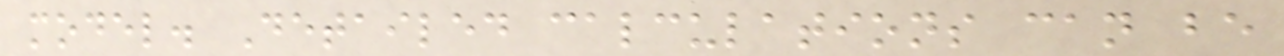model. Detailed calculations can be
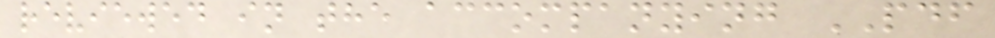reviewed in the accompanying PDF
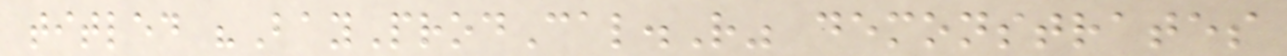titled "BayProdCal.R" demonstrates
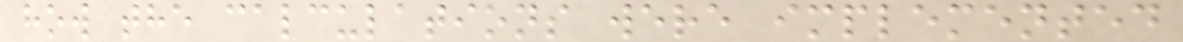how the calculations were implemented
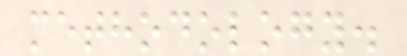methodology.
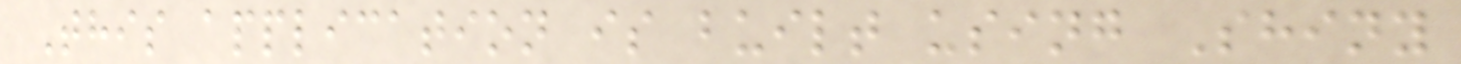This application is built using Shiny
